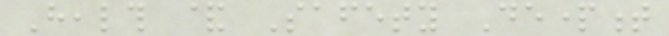Health & Safety Department
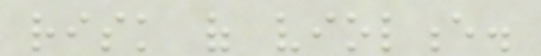risk of violence.
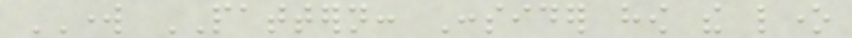WORK PATTERN: Consider how the lone
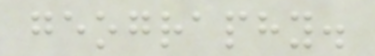geography.
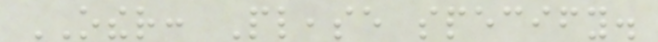OTHER: Please specify.
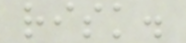risk.
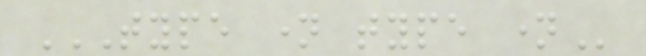TYPE NAME TYPE NAME
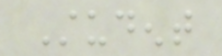Student
